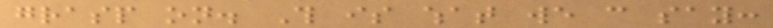grasp on. This is what we can say:
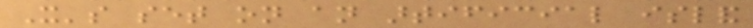It's set on an artificial island
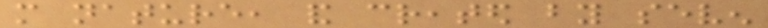more nature, and created by seven
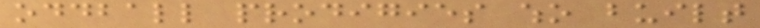oddball prodigies who built
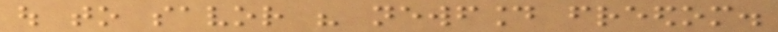out to savor his newfound freedom.
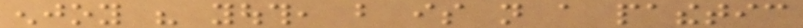enjoy his youth, but is not a pathetic
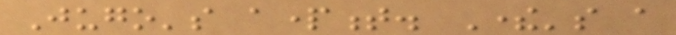Jugo's apartment. There's a
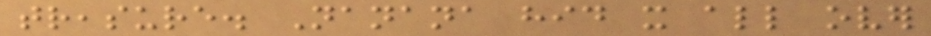treasure. Nanana hid it all over
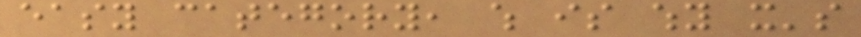easy category, which is why it's
